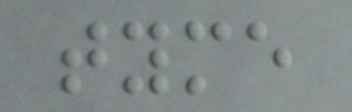tyme
